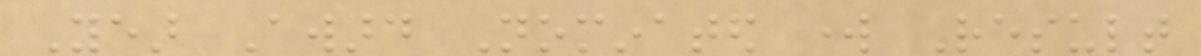Year Award Nominated work Result
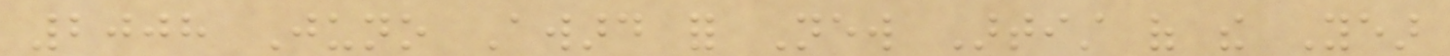2008 Juno Award for New Artist of the Year
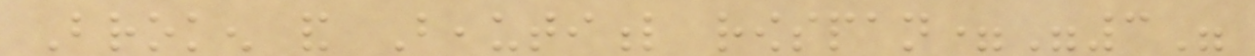Broken and Beautiful rowspan="3"
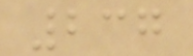237
